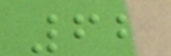62
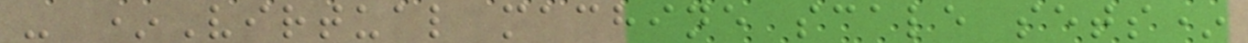- *Virtual machine scale sets*
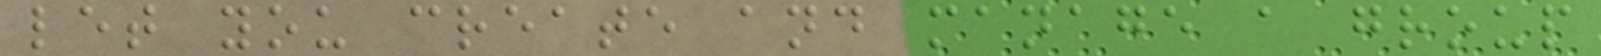let you create and manage a group
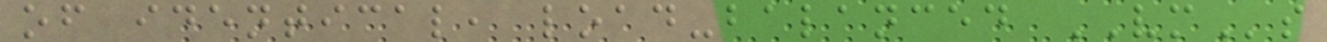of identical, load-balanced VMs
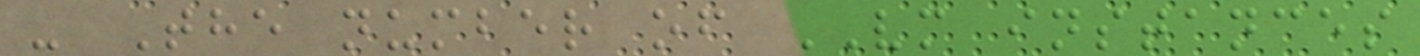- The number of VM instances
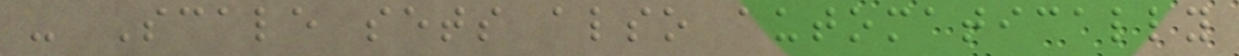- Scale sets also automatically
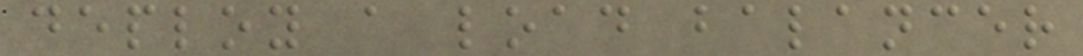deploy a load balancer
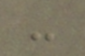-
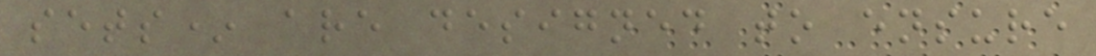sets* are designed to ensure
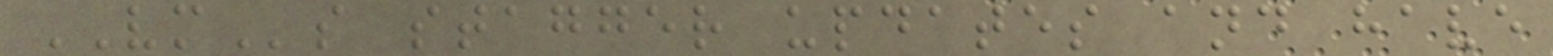VMs stagger updates and have
